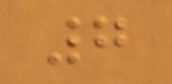7
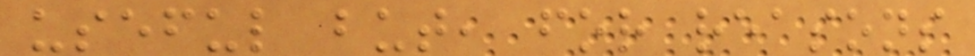useful but, for reasons
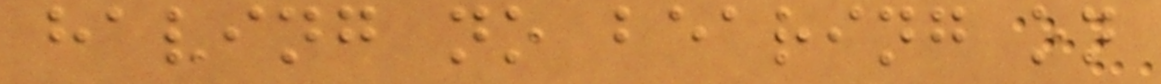having no bearing on
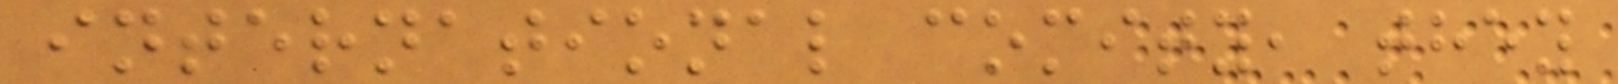international comity, they
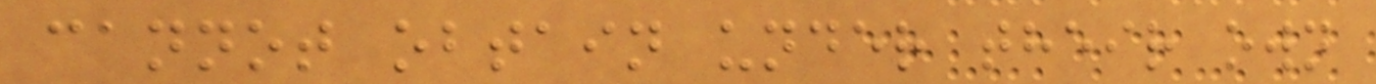cannot obtain under their own
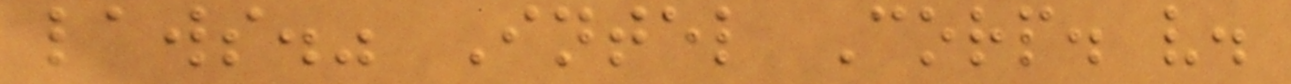laws." Intel Corp. v.
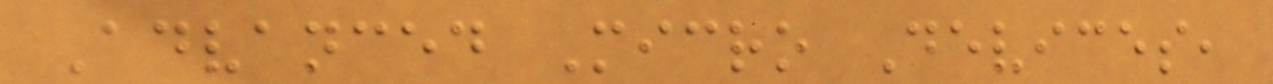Advanced Micro Devices,
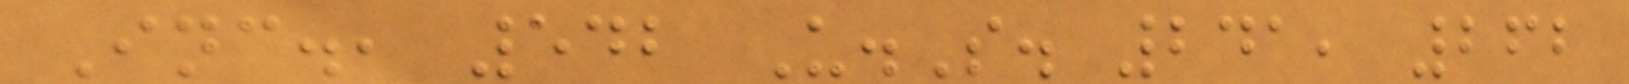Inc., 542 U.S. 241, 262
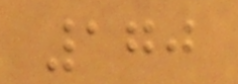170
